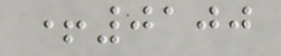+0100
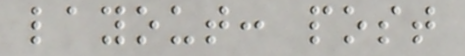layout: post
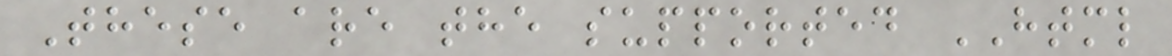These are the supported HTML
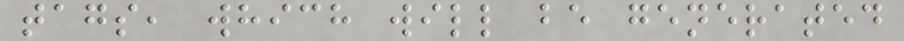tags, which will be generated
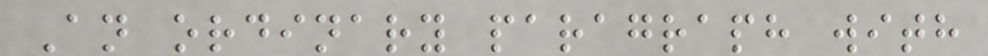An ordinary paragraph with
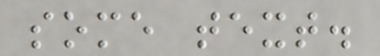some text.
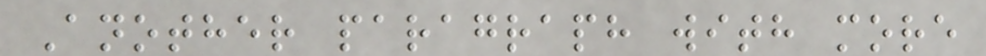Another paragraph with more
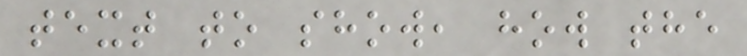text to show, how the
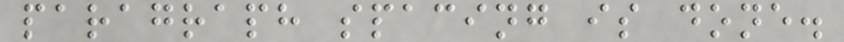paragraph spacing is done.
